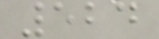524
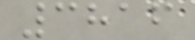3816
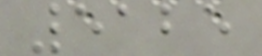5125
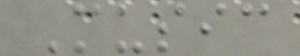Music
